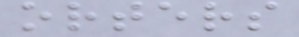orters
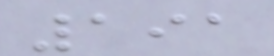191
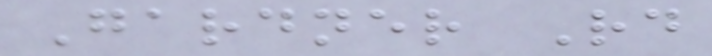Gardner Rd
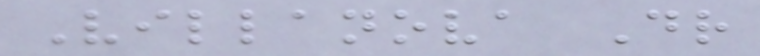Villanova Dr
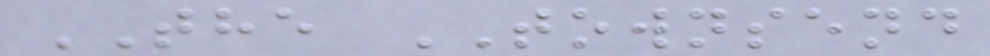THE TOWNSEND
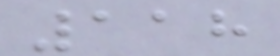118
